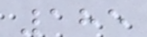185
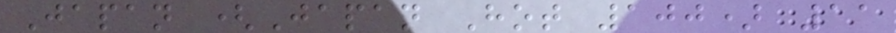Japan (Japan Hot 100) 11
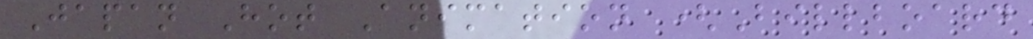Japan Hot Animation (Billboard
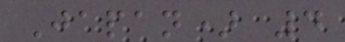Japan) 4
